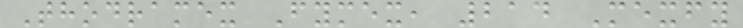Thodramex Fymex, 214 Mexfy
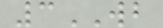3WB
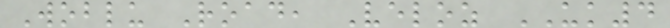Woblu Road, Veloz UK4
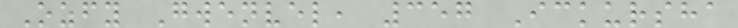Ozfy Gwenvel, 357 Ickursha
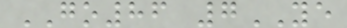GO86 7YE
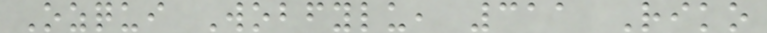Ozqui Wobfylu, 311 Riko
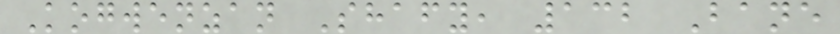Kogwenzan Shafy, 132 Bane
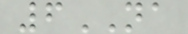6NA
